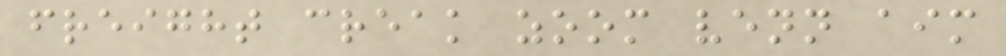freight creak zoom venn aim
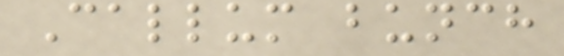Callum bunch
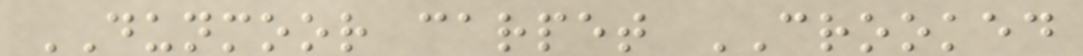DUNMOOR carpet CROOKED
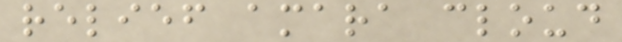relief amara cloud
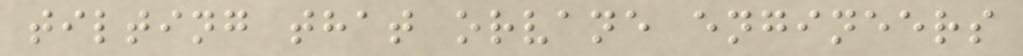tilting that orvane engineers
